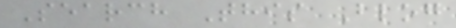Search This Blog
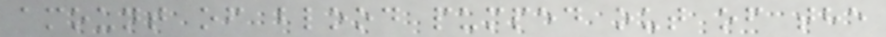amount of blood pumped out of the
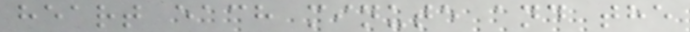heart each minute and the
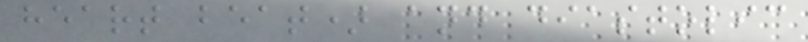heart beat) and diastolic
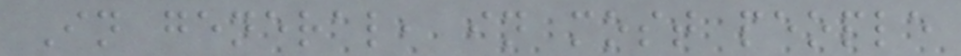In general, in most people
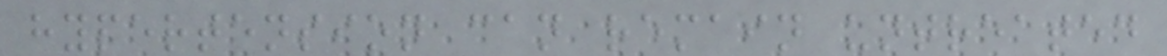hypertension can remain untreated
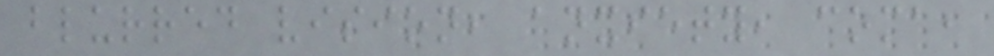blurred vision, anxiety, coma,
